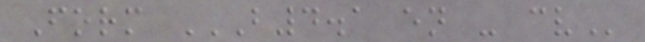Form B4.1 EN - CV
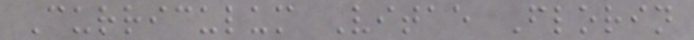Curriculum Vitae Florin
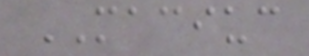MACIUC
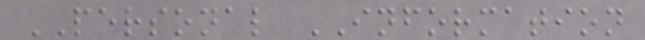PERSONAL INFORMATION
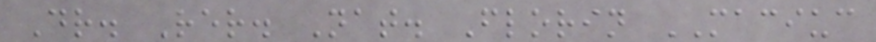Dr. Rer. Nat. Florin MACIUC
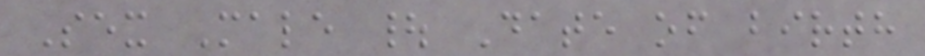Sex Male | Date of birth
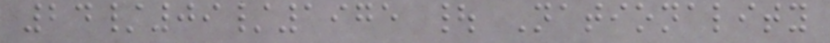24/09/1975 | Nationality
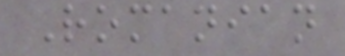Romanian
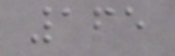165
